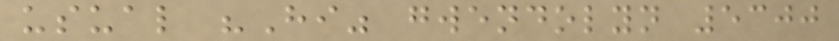usual "Hi" gwendolyn 5300
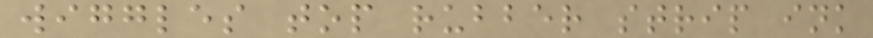wiggles top rubber strip ink
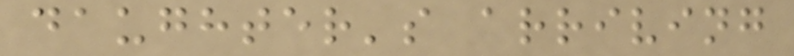daughter's arriving
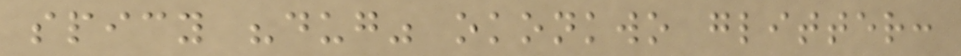spicy "dug" okonkwo glitter:
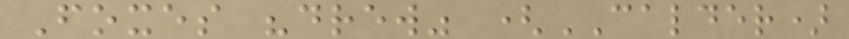Foxes "drew" (CALDER)
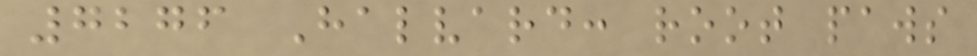7276 Halvard: root paws
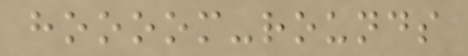hoooom-rounds
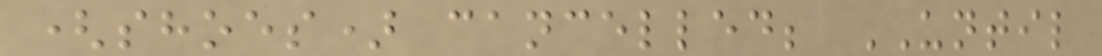(shoes) cancelled; UNTIL
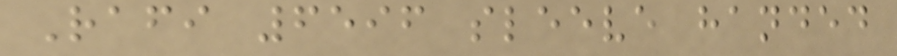Rafi 6596 sleeve handed
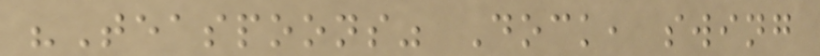"Teaspoons" Dock, swing
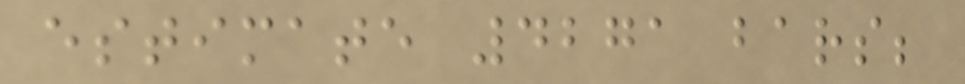estimate 4271 bars;
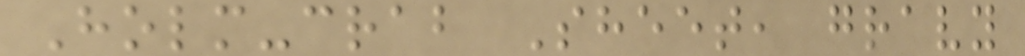Holm-crab Sheet, gravy
